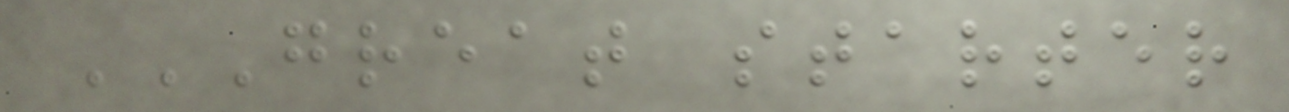GREAT STARTER
